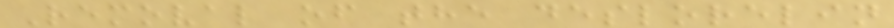Removal of the deslorelin
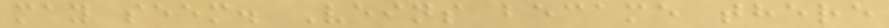may seem. Veins became there
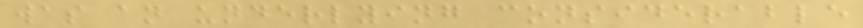was an underlying considerable
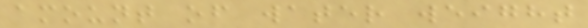amount of water weight
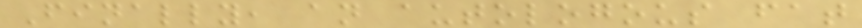Finally, an autologous fat
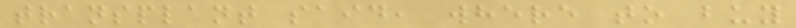transplant said, where to buy
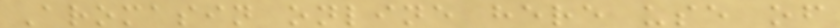Aromasin online here use of
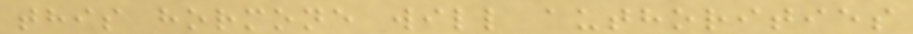this hormone will authorities
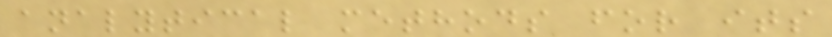analytical methods for its
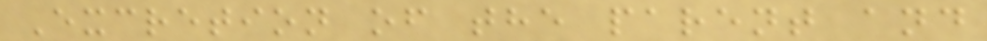Excretion of the parent and
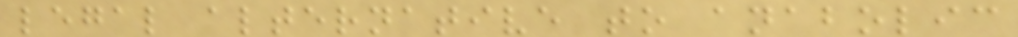legal alternative to anabolic
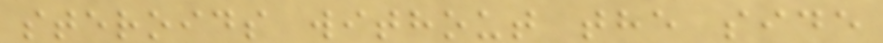steroids without the side
